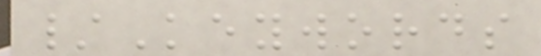/Keywords
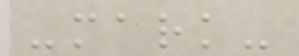-mark-
